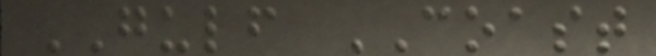GULF COAST
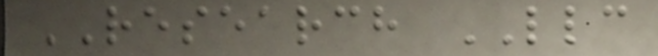RESEARCH LLC
